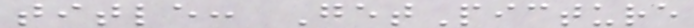title: GetPicture
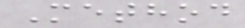Method
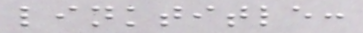linktitle:
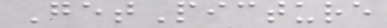GetPicture
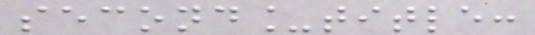second_title:
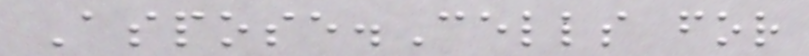Aspose.Cells for
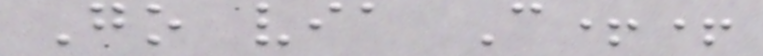Go via C++
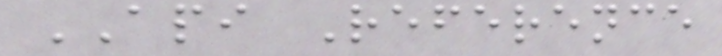API Reference
